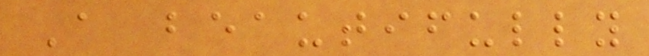A beautifully
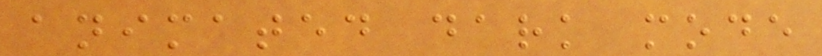animated dark mode
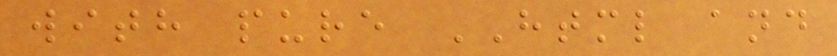with pure HTML and
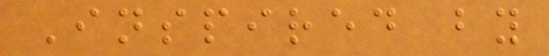Inspired by
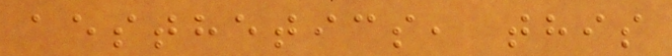aesthetics, this
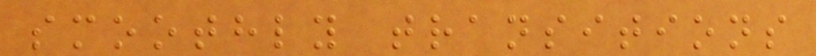smoothly transitions
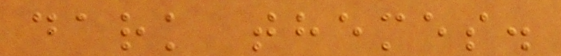dark themes.
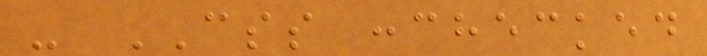- CSS :checked
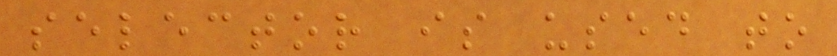selector is used to
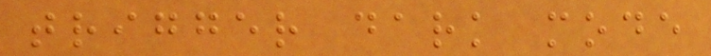trigger dark mode
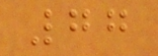77
